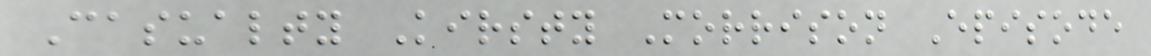Casualty Kirsty Morrison Episode
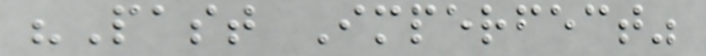"Past Imperfect"
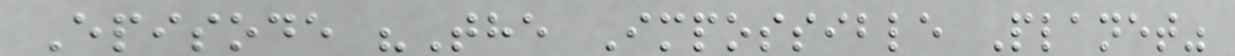Episode "The Impossible Planet"
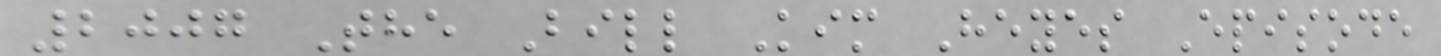2007 The Bill Kim Heyes Episode
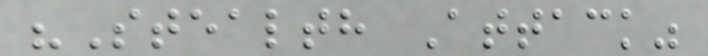"Stealth Attack"
